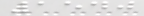1540
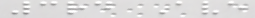3rd Ave
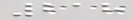218
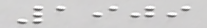1909
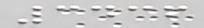3436
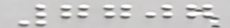7707
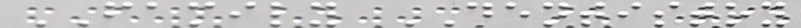FAMILY DENTISTRY
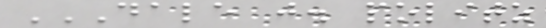DALE J. POLITZ
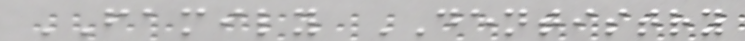FAMILY DENTISTRY
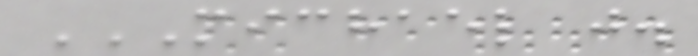MICHAEL J.
